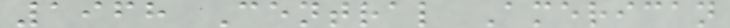1968 Central American
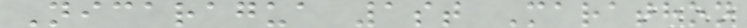Nicaragua 1st Marathon
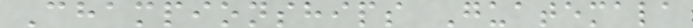Championships Guatemala
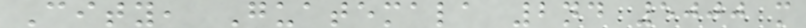City, Guatemala 2nd 5000 m
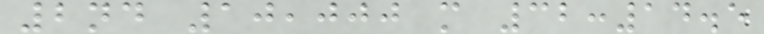2nd 10,000 m 32:14.5
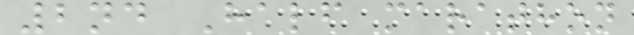2nd Half marathon
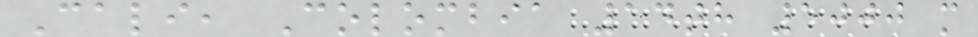Cali, Colombia 14th 5000 m
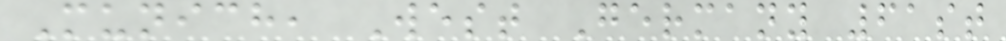Munich, West Germany 61st
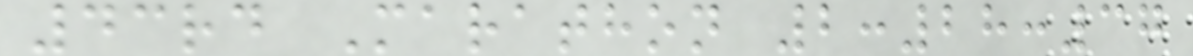43rd Marathon 2:28:37
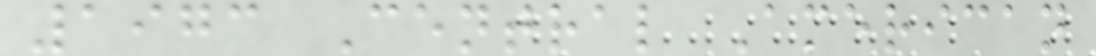1973 Central American
